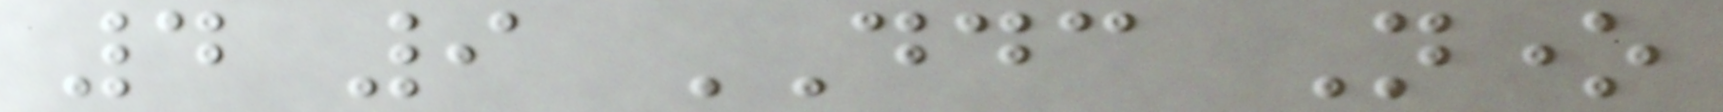4 9 DDC None
